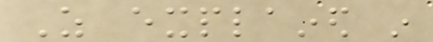As explained in
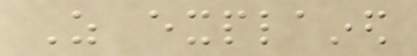As explained
